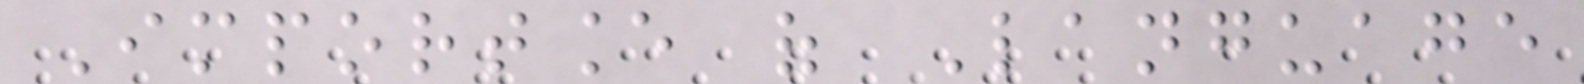Importance of Language
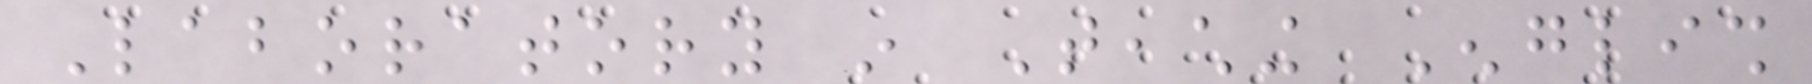Laboratory in Teaching English
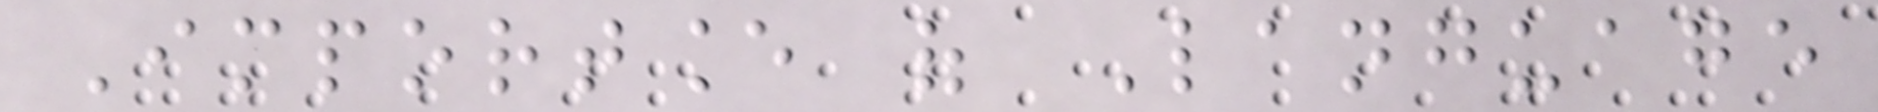Importance of Language
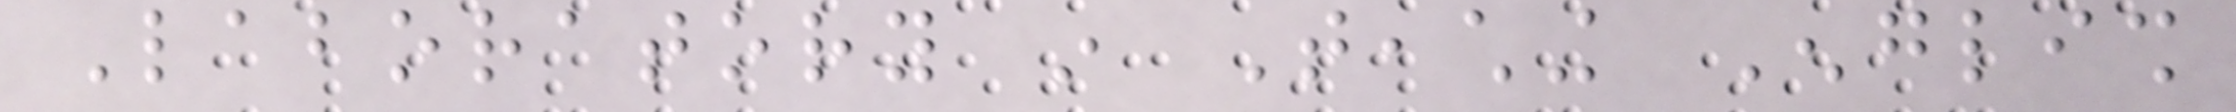Laboratory in Teaching English
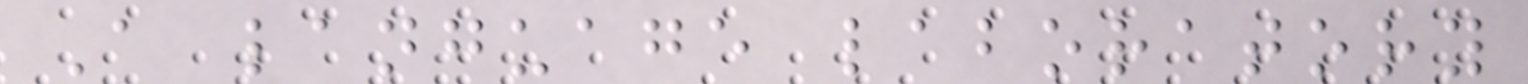A language laboratory
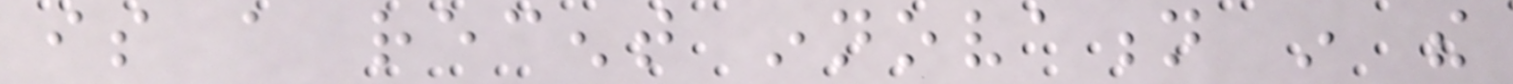is a recent innovation in the
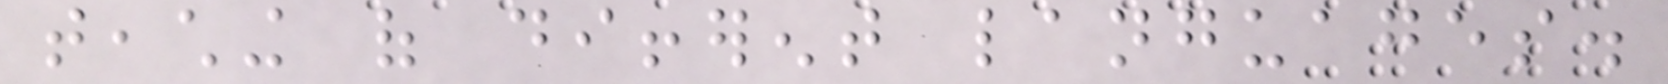teaching of different languages.
